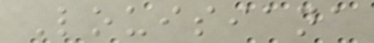Louisiana
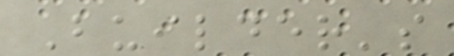Builder's
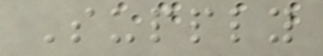Supply
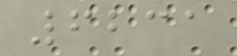6231
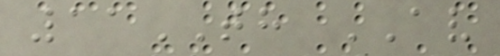11TH AV
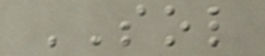SOL
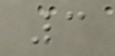3
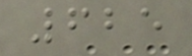625
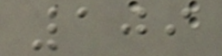109
